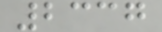2337
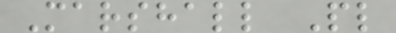Marshall Pl
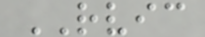RVIC
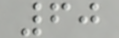60
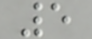5
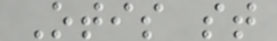Otis st
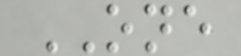ONE
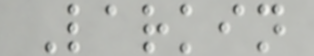Larkin
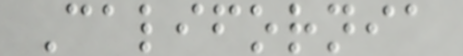California
